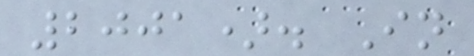2001). In
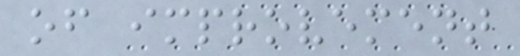of improvement
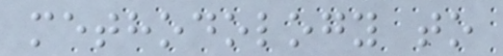methodology to
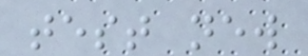test new
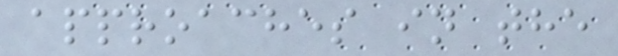approaches in the
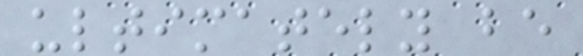ultimately be
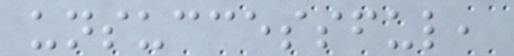unsuccessful,
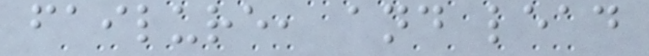failure, and lead
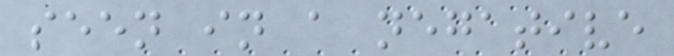seen in a negative
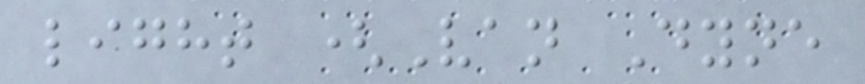light (Van Dyne
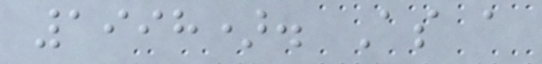1998). As a
